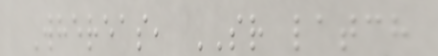Whereas, SR latch
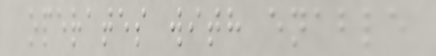operates with enable
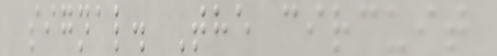signal. The circuit
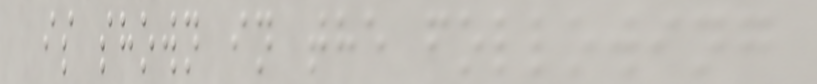is shown in the following
